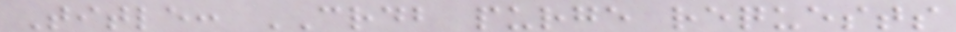Title: CRDB purge requests
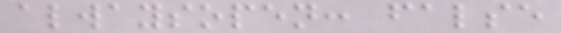alwaysopen: false
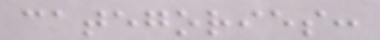categories:
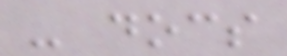- docs
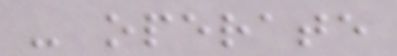- operate
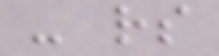- rs
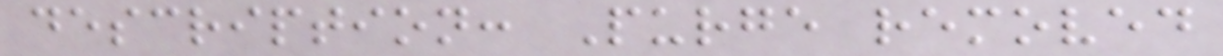description: Purge removed
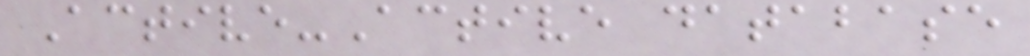Active-Active database
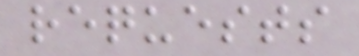requests
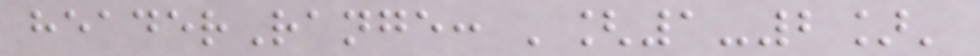headerRange: '[1-2]'
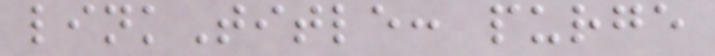linkTitle: purge
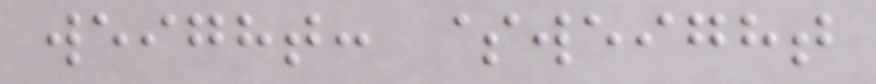weight: $weight
